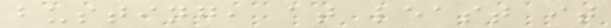busting, at least it
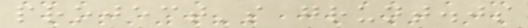project's grunt.js
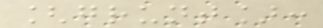[grunt]:
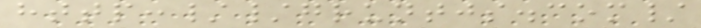http://gruntjs.com/
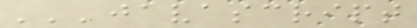'''javascript
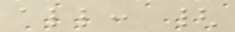all: {
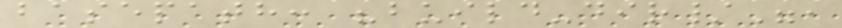basepath: "build-dir/",
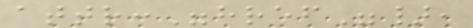attr:"href"},
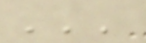'''
